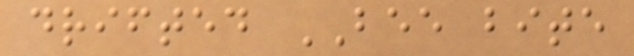drifted BEE bite
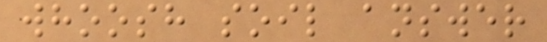whoosh soil answer
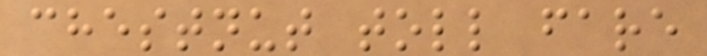chestnut toll fare
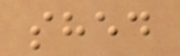shed
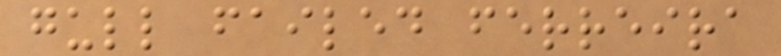gull failed ferreira
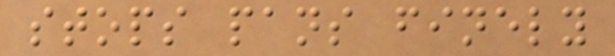stops pans finely
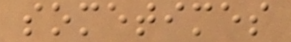sometimes
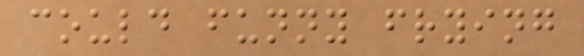could funny frying
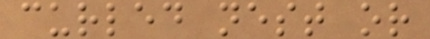curled nest or
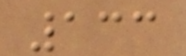133
